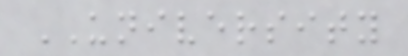UNIVERSITY
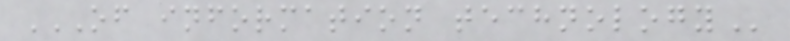OF INFORMATION TECHNOLOGY
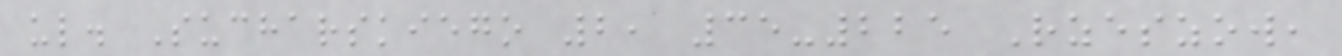ul. Sucharskiego 2, 35-225 Rzeszow,
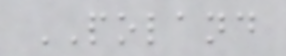POLAND
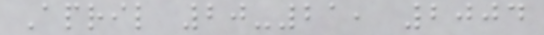April 20-21, 2004
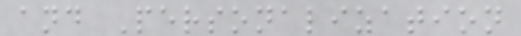and Personalization
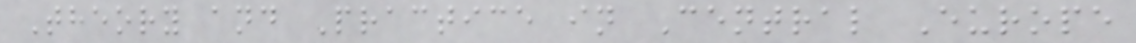Theory and Practice in Central Europe
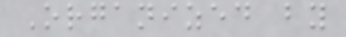Organized by
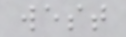west
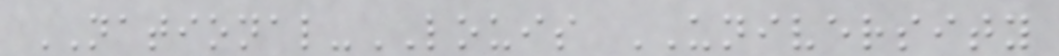NATIONAL-LOUIS UNIVERSITY
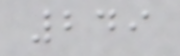249
